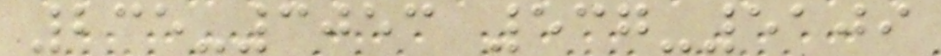235-3053 537-5109
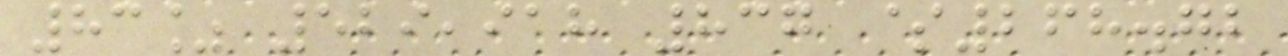83% 529,918 837 $268.72
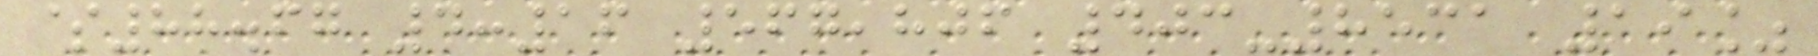$88.67 4:16 567,806 403-8531 19%
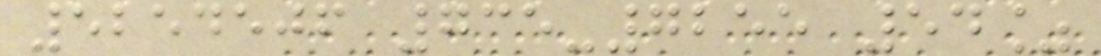5254506 735-7255 54%
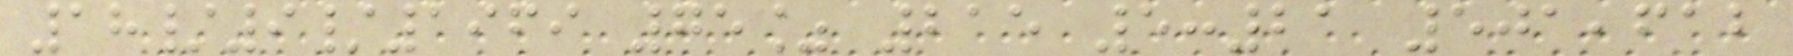18/9/1969 75% 215 5:21 501,612
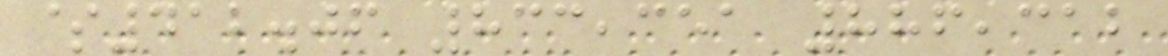$412.06 833,351 886,312
